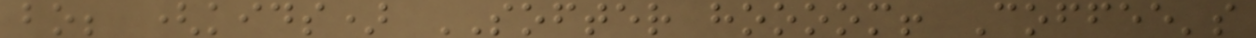bo; (kids) SOFTER hoooom! Coffee's
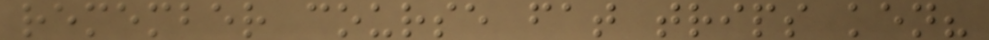remember course fat trips ken?
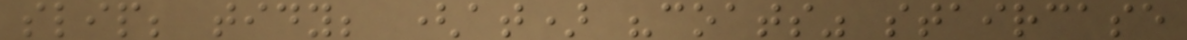slip; tidy; (at) "coats" staircase
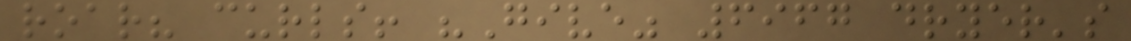roar? curls! "Give" 6967 dryer's
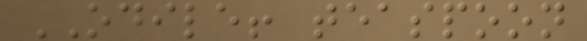ODILE! teaspoon
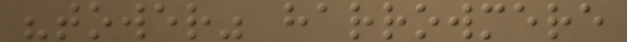"tower" harrowmere
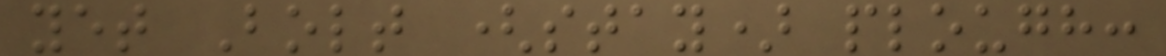yet Bolt (stay) plough:
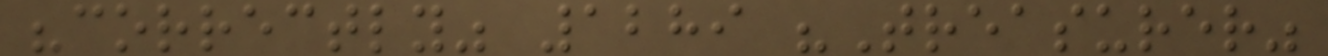"correctly" 1289 "Treasurer"
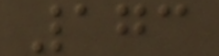173
